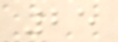25
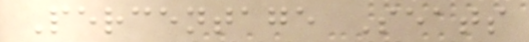Percentage Seats
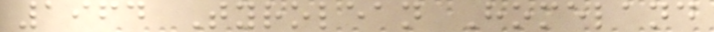1964 Tyrolean Homeland
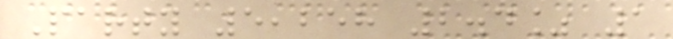Party 5,258 2.4% 1
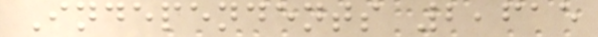Independents 2,615
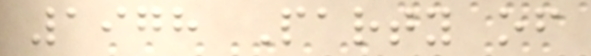1978 Party of
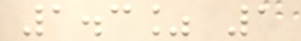1.3% 1
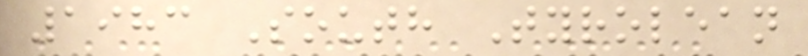1983 South Tyrolean
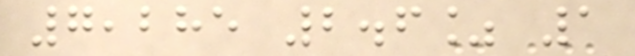7,285 2.6% 1
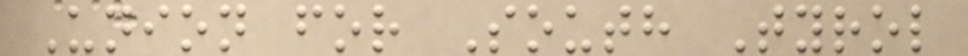Union for South Tyrol
